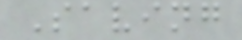Saving
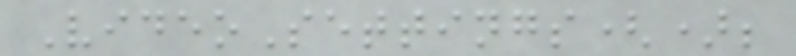VideoSettings();
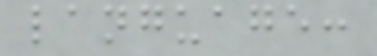language:
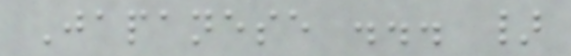Japanese ... }
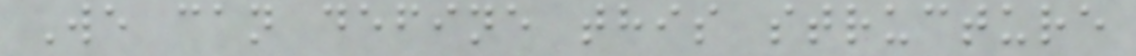We can define this structure
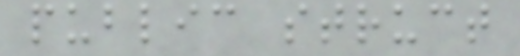public struct
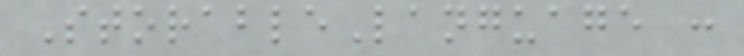StorableLanguage :
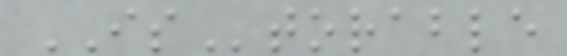IStorable
